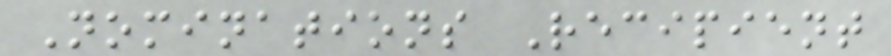Nominations Recipient
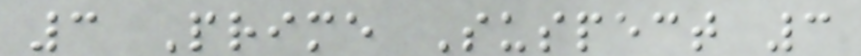3 Prime Suspect 3
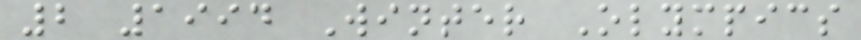2 1994 Winter Olympics
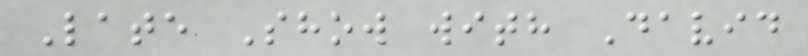Late Show with David
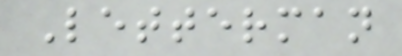Letterman
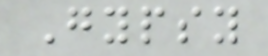Gypsy
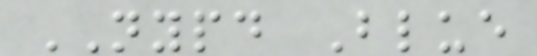NYPD Blue
